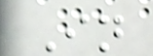In
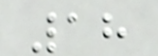18
